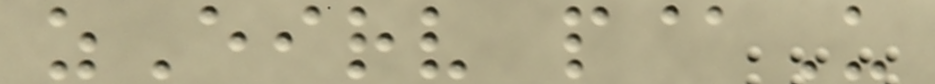zEirv p@U
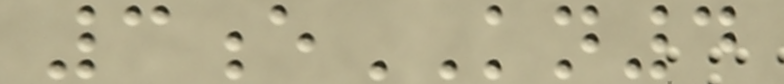3eKN4
